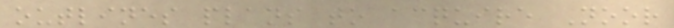outlines plans to acquire Noor
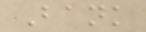Bank
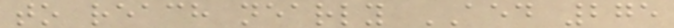to reach nearly AED 275
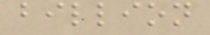billion
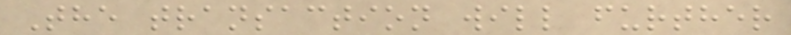The transaction will further
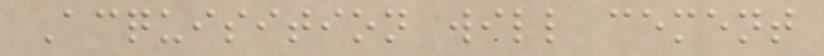Acquisition will cement
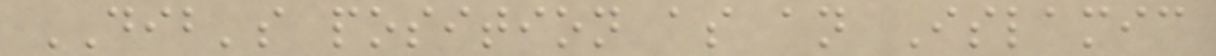DIB's position as an Islamic
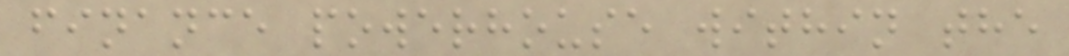finance powerhouse within the
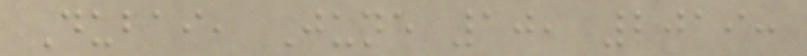Dubai, June 10, 2019:
